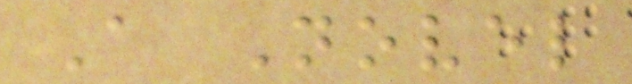A Novel
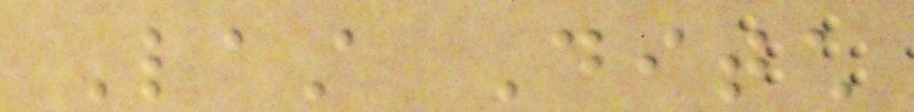Last Ditch
